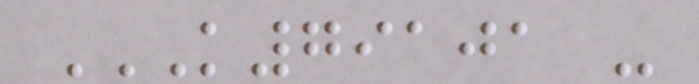K79101 -
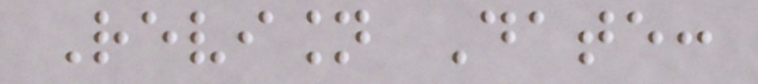Revision Date:
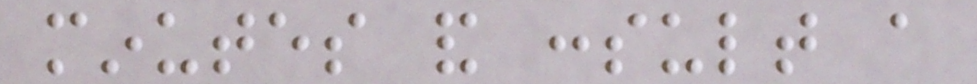minutes and consult a
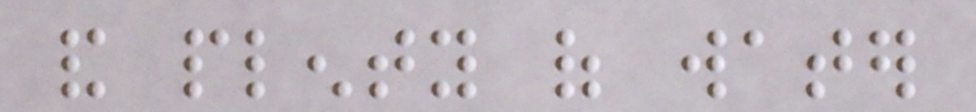and plenty of water
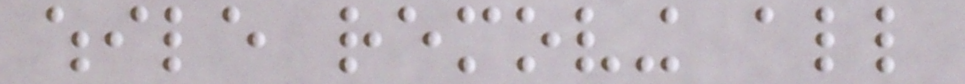while removing all
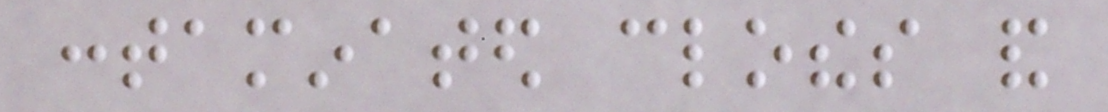contaminated clothes and
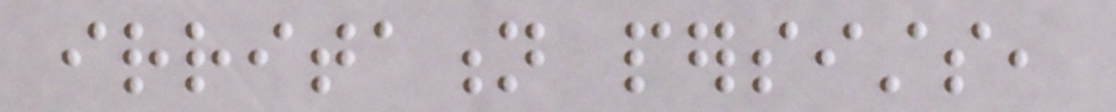irritation persists,
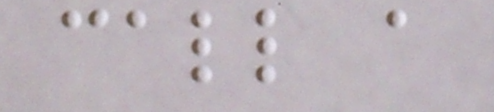call a
